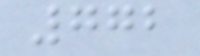772
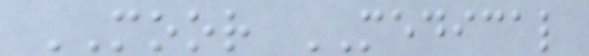MOOR MEDICAL
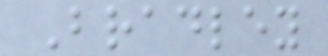Bradley
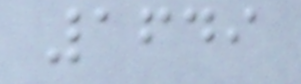1649
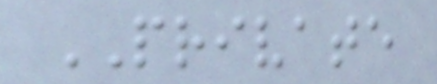PRIVATE
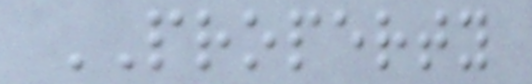PROPERTY
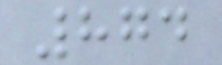874
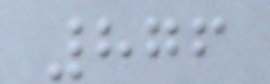876
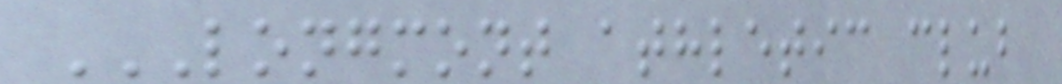LONGMONT ATHLETIC CLUB
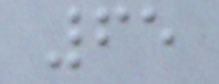65
